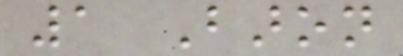1 Baron
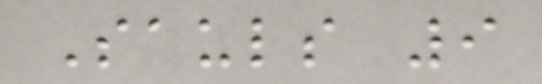Sauls 9
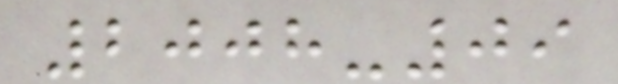2008-09
